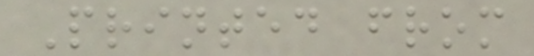Printed from
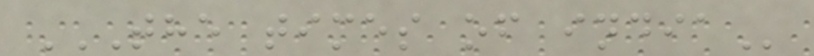THE TIMES OF INDIA
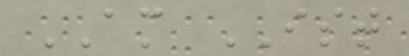AM IST
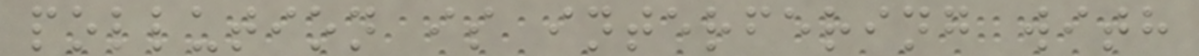pollution is interfering with
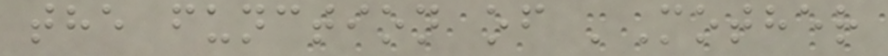the function of 'Mother
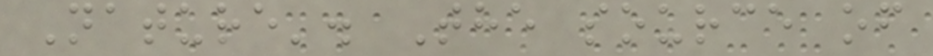Nature'. The source of
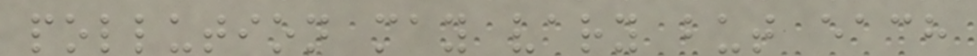pollution may vary but each
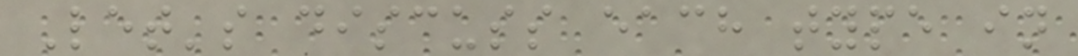Let's discuss each type in
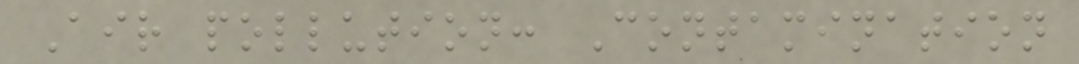Air pollution: Contamination
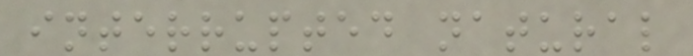interrupted natural
